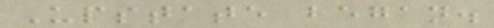Upstate began.
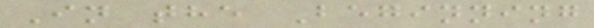In the Beginning
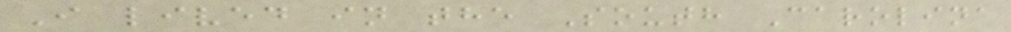I lived in the South Carolina
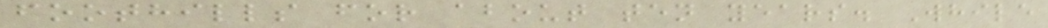foothills for about ten years. While
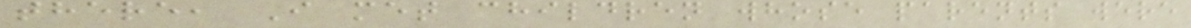there, I met children whose parents were
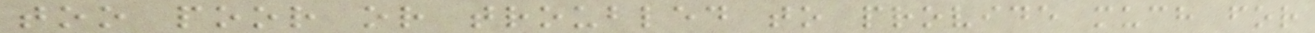too poor or troubled to provide much for
